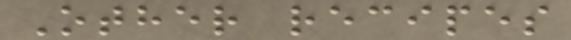Other recipes
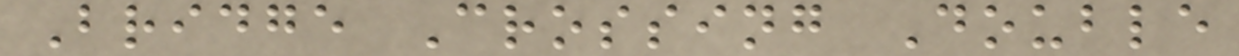Bridge Crossing Double
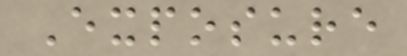Exposure
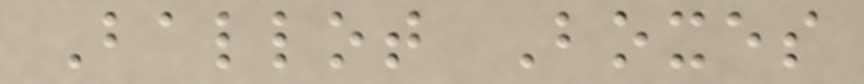Ballot Boxes
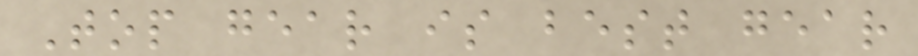Top gear is best gear
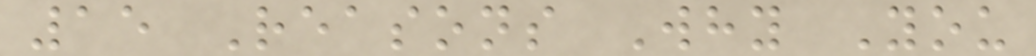15 Reasons Why You
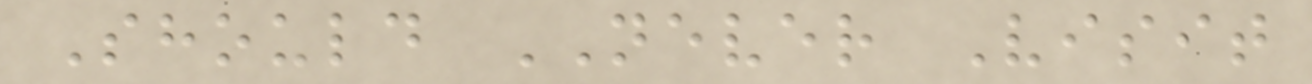Should NEVER Visit
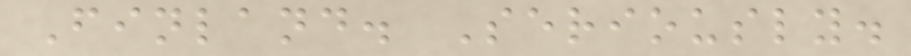Finland. Seriously.
